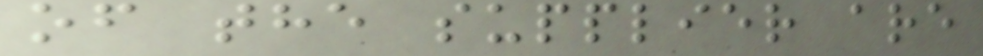of the supplier are
